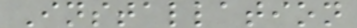Installation
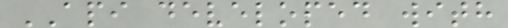API developed with
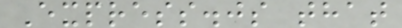Express.js that
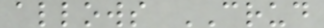allows CRUD
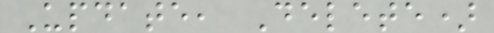Update, Delete)
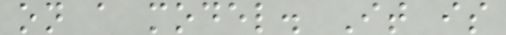on a model. It is
